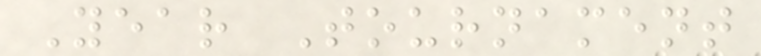Year Tournament
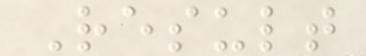Result
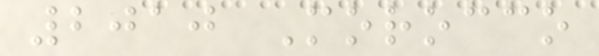2010 Morocco
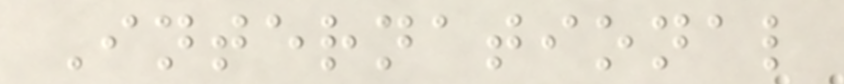International
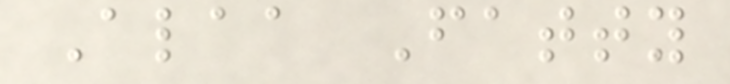Alaa Fatty
